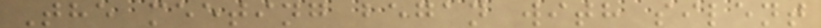The meeting began with silent
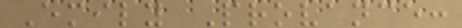Emily Provance:
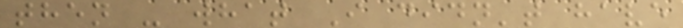then - what I didn't have
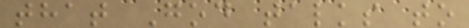that God talks to
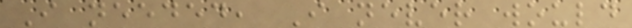I needed, I never would
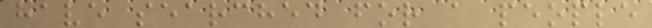have searched for a people
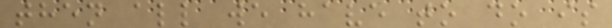then all we have to do is
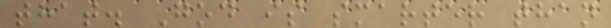that. God is smarter than
